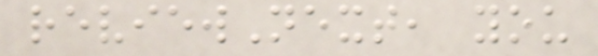reviewNext, you
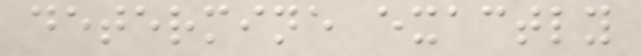determine exactly
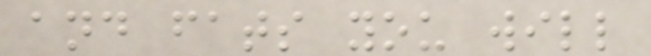and fats you will
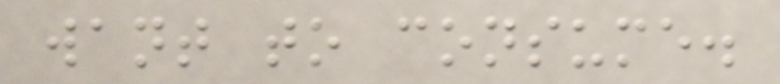want to consume.
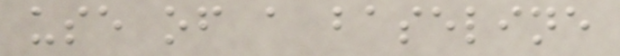use of a baseline
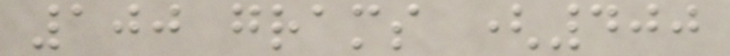100 grams (400
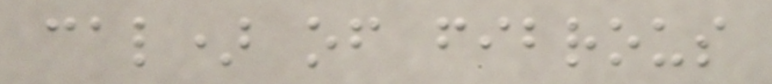cal) of fibrous
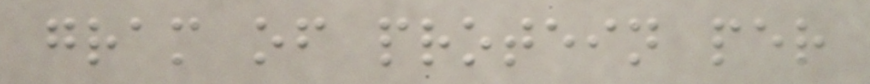gram of protein per
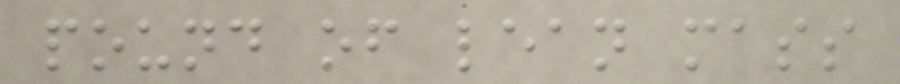pound of lean mass
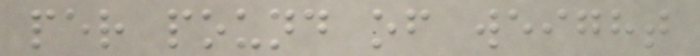per pound of weight
